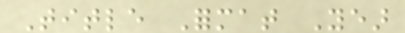Title Format Year
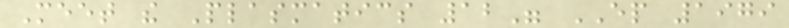Meet the Plasmatics 12" EP 1979
